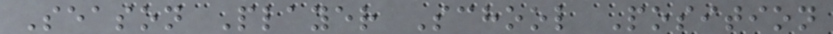Season Player School Position
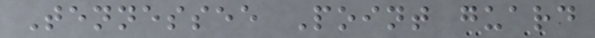Tennessee Point guard
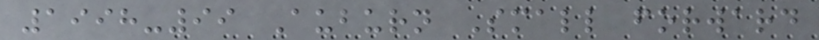1998-99 Auburn Small forward
